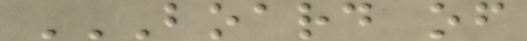BOARD OF
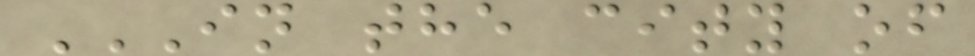IN THE CITY OF
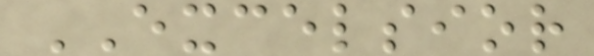EXCELSIOR
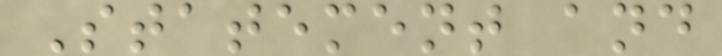Statement and
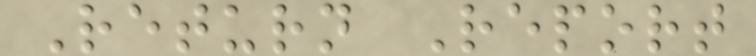Return Report
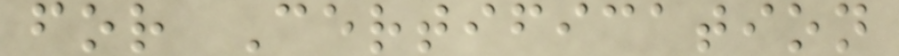for Certification
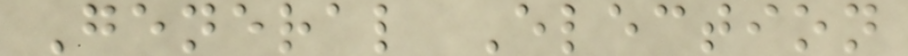General Election
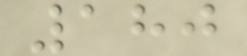180
